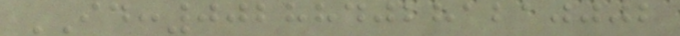ID:0028840281210002
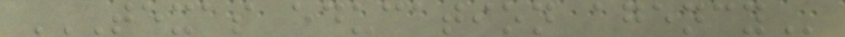TEXAS EDUCATION AGENCY
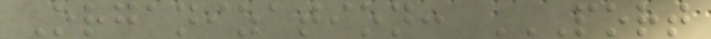Organization: PORT
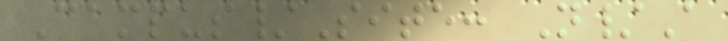Campus/Site: N/A
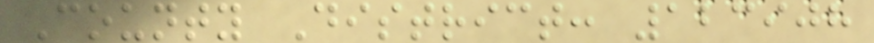County District: 123908
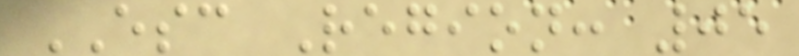ESC Region: 05
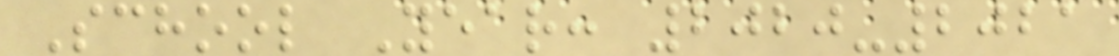School Year: 2020-2021
